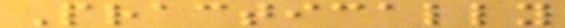Practically
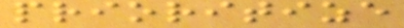prioritize
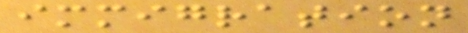immigration
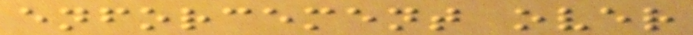enforcement over
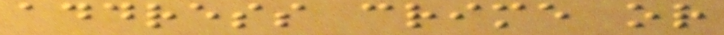address crime or
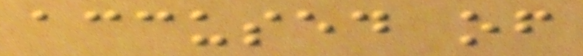accused of
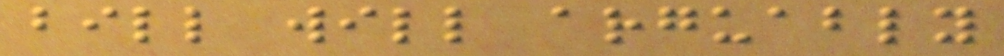bill will arguably
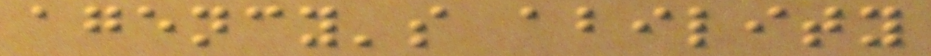agency's ability
